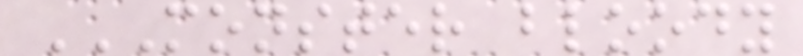MONSTER BLOODY
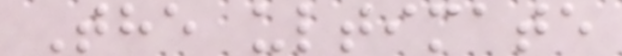The ultimate
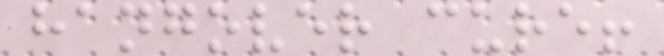hangover cure!
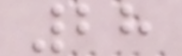28
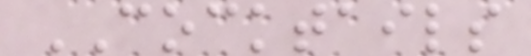COCKTAILS
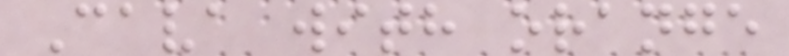Cava with orange
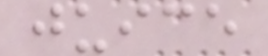juice
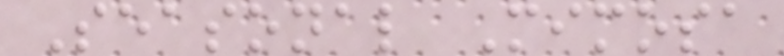Seasonal Mimosa
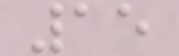15
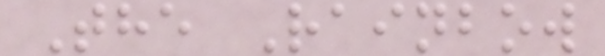The Rainbow
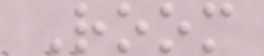Room
